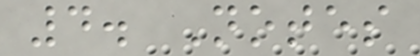4. Notes
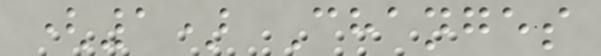(1) Changes
